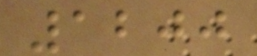1200
